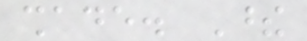shade. These
